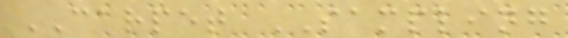CARPET SAMPLING
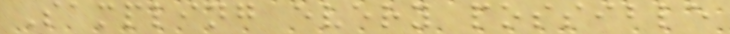Sampling every possible
